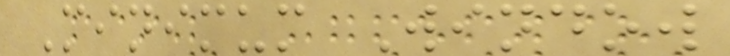Minimum Window
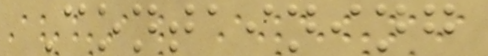Containing
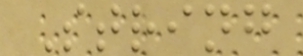String
